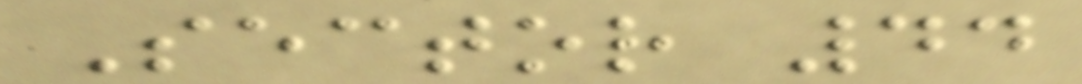Sector 44
